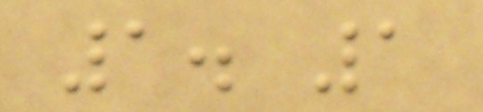1. 1
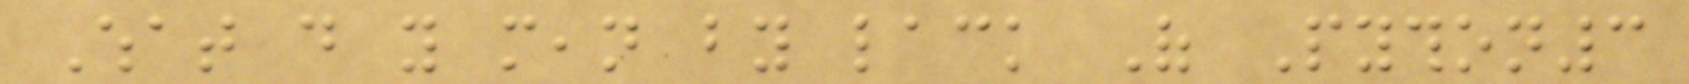What do you mean by lack Of Python3
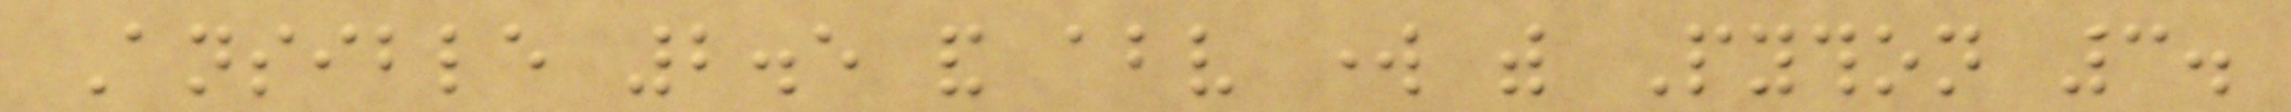Ansible 2.5 and above work with Python 3.
